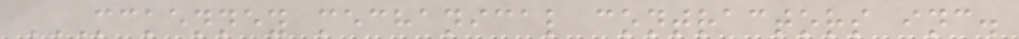MCKENNEY MECHANICAL CONTRACTORS INC.
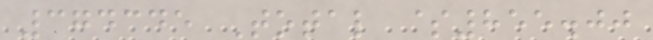374345 Total $855.00
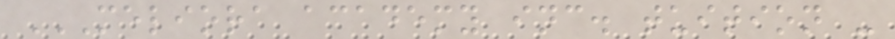MELIORA ACADEMY INC. TUITION -
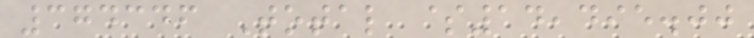374346 Total $14,495.00
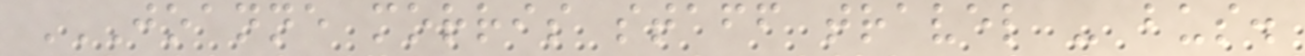JOANNE MORRIS STAFF TRAVEL - BUS.
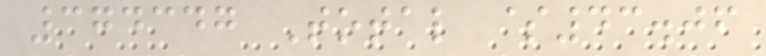374347 Total $43.06
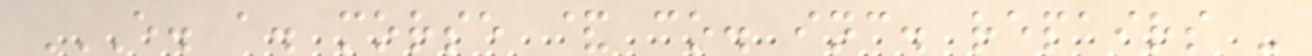E. A. MORSE & CO. INC. REPAIRS -
